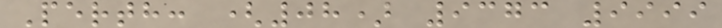Perth: (08) 9373 9999
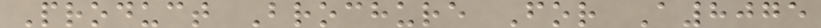Product Brochure For A8075
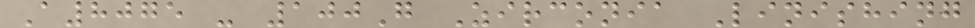A8075 - 100G Zirconia Linishing
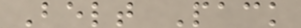Belt Pack
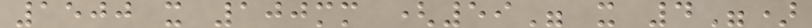1500 x 100mm (59" x 4")
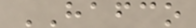HAFCO
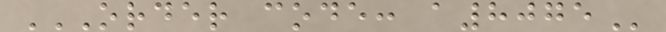ORDER CODE: A8075
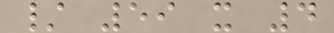/ 59 x 4
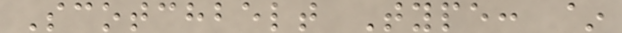Scotchbelt Type: ~
